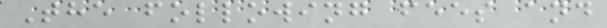The following fees and
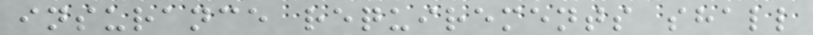insurance requirements shall
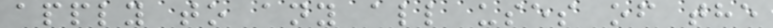apply to any all uses of the
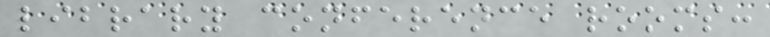library conference rooms:
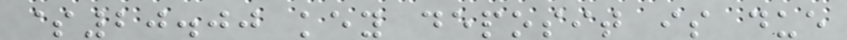$20.00 key deposit is due
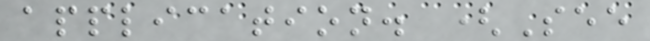application. (See
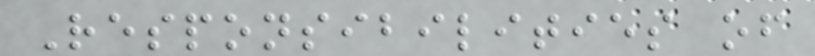Responsibilities of
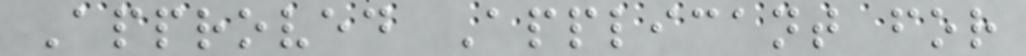Approved Applicant for
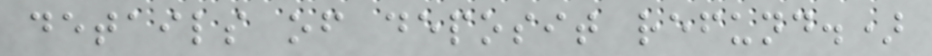details of deposit refund.)
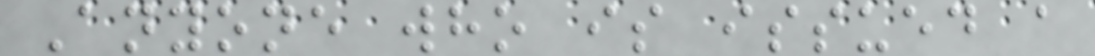Anyone who is issued a
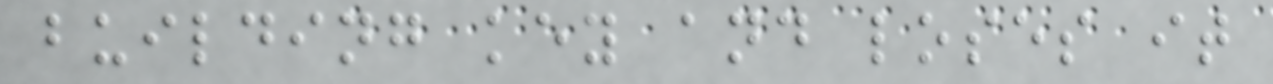building key and loses it
